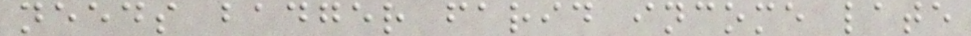needs badger farid income late
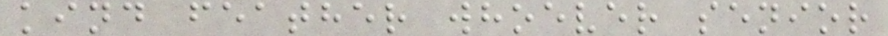kind feather whoever senior
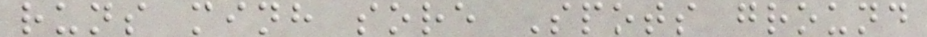runs minh sore Spots ground
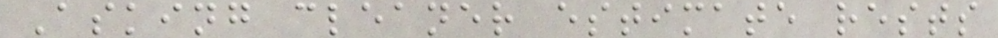Asking cleaner estimate rests
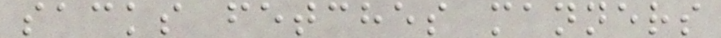sacks fetches manners
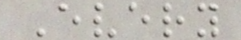Every
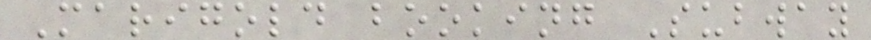Marigold booking Subway
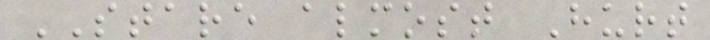STARE almost Hurt
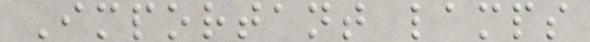Important lamps
